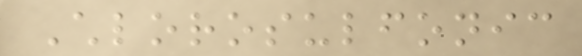Chlorosulfonic
